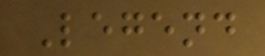Legend
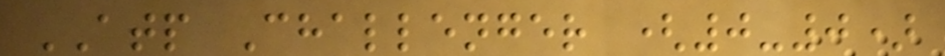ATP Challenger (0-0)
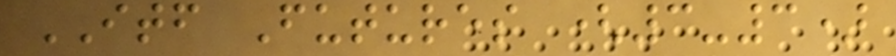ITF Futures (3-3)
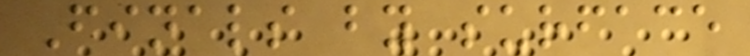Finals by surface
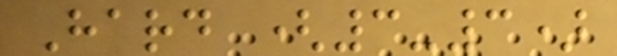Hard (3-3)
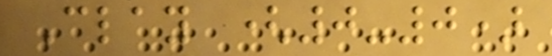Clay (0-0)
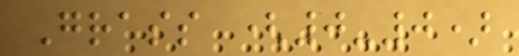Grass (0-0)
